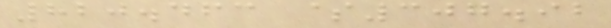820.463 $307.92
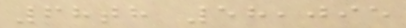68th 58,095
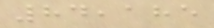84,185
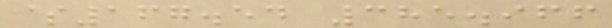$167.54 385.966
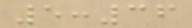5:36
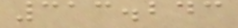313.243
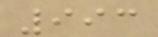993
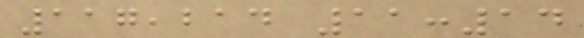117,214 11:14
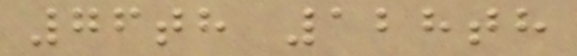76th 128th
